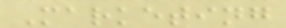Marketing
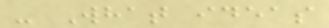- What ideas
